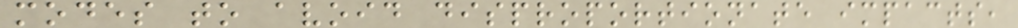modes to avoid disproportionate impacts,
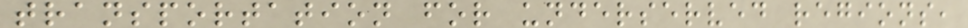transportation for underserved regions,
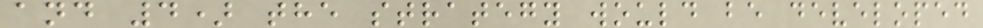and 4) the strategy would be developed
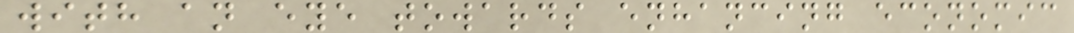with an eye towards enhancing economic
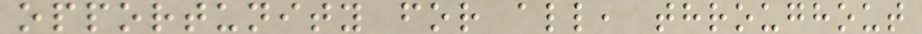opportunity for all, throughout
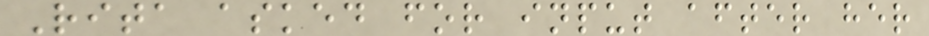Rita asked for input after her
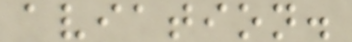aviation.
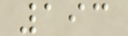193
